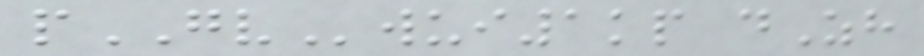pGVwui1kp dZh
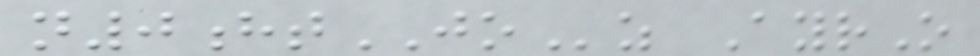n0htJOz AyrO
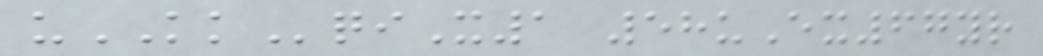uKKqiX1 58uEx67yr
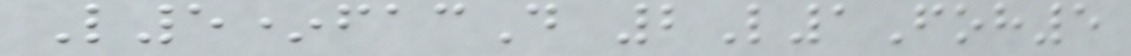L5*facD 2L1Foh5
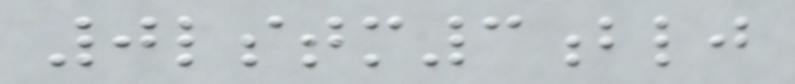0lstm3blj
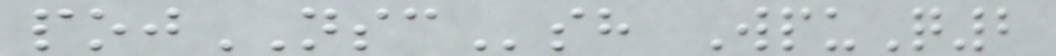pojNSCsh WpuQ2
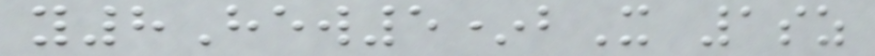y8Hew5*bX 1sz
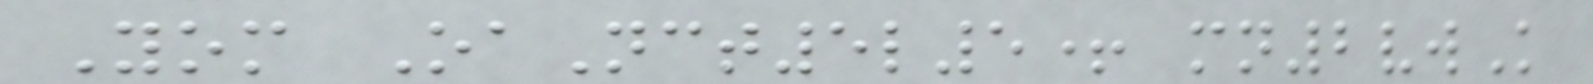Yom OaNct5l5+ mn2vwK
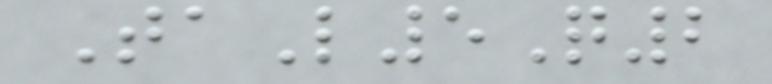TaL5Q2
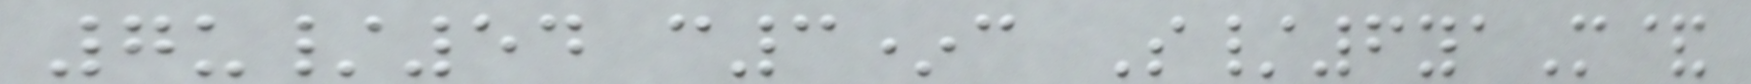7u/54 c3*c S/6yaM&
